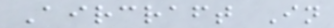Aircraft In
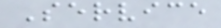Service
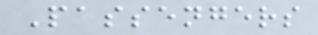Passengers
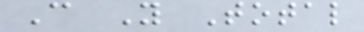C Y Total
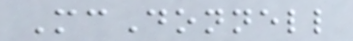McDonnell
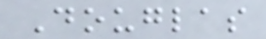Douglas
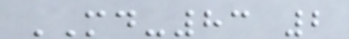MD-83 2
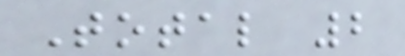Total 2
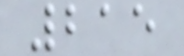215
